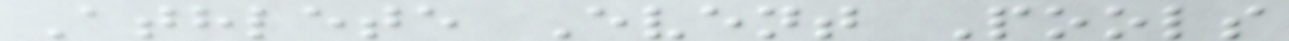Athlete Event Pools
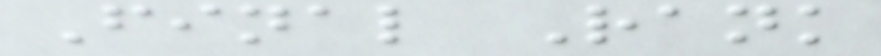Final Rank
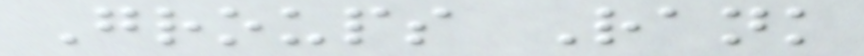Groups Rank
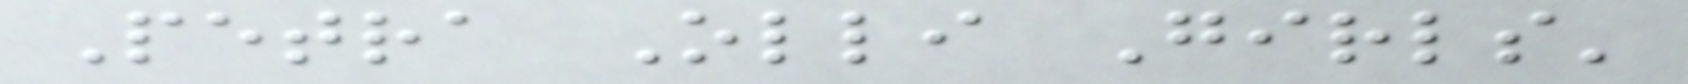Petra Olli Girls'
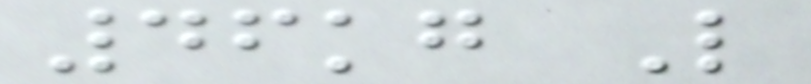46kg L
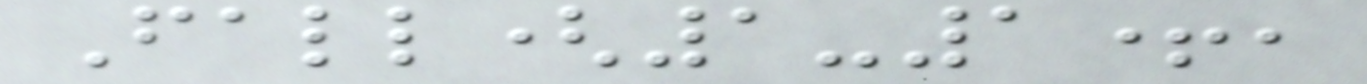Fall(1-1+,
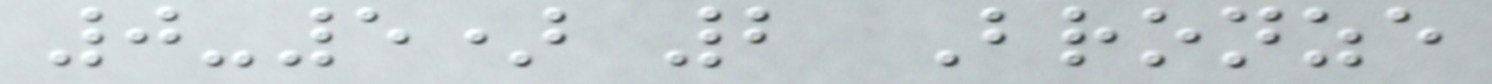0-5) 2 Bronze
